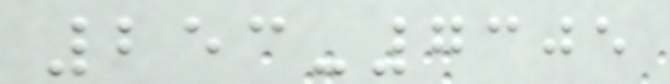253-7305
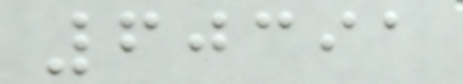60391
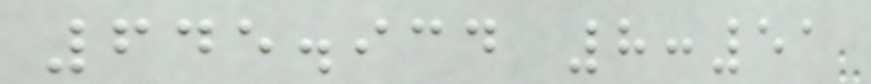645.934 8:51
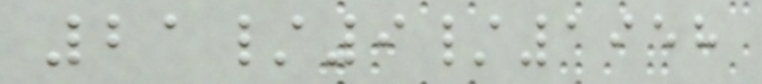21/9/1958
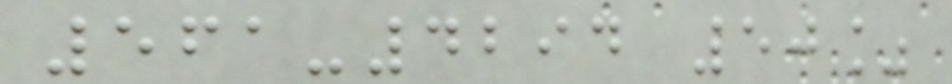561-4294 50%
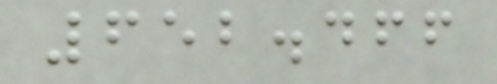652.466
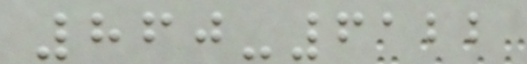860-6122
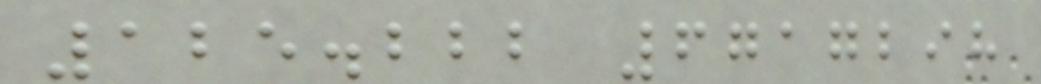125.222 6717298
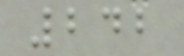242
